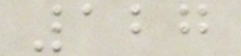127
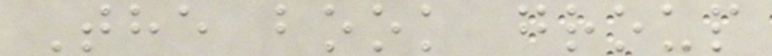The book group
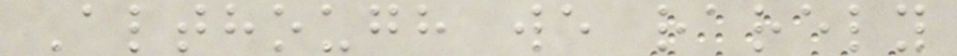Although we rarely
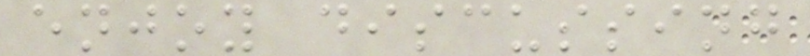enjoy discussing
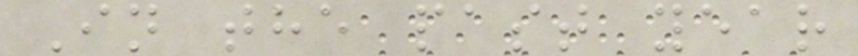In the past year
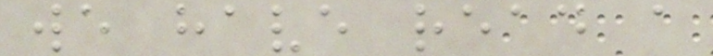we have read a
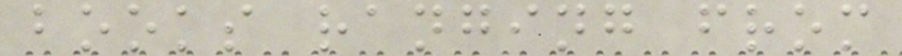books ranging from
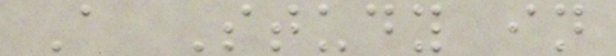A Study in
